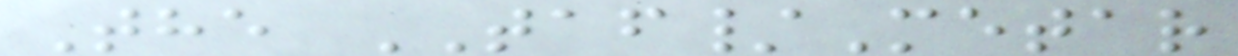The TAF/Metar
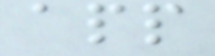app
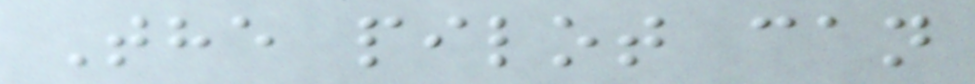The pilot can
